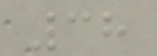38
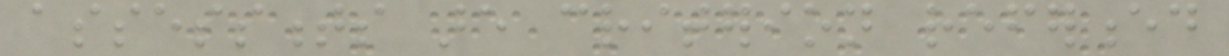assessments are criterion referenced
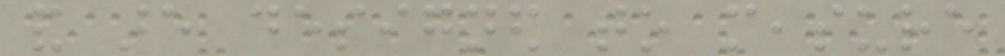and are designed to measure
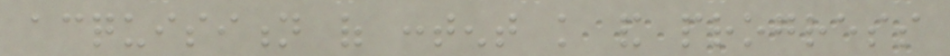acquisition of content knowledge and progress
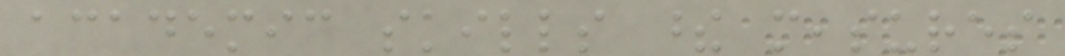academic skills these measures
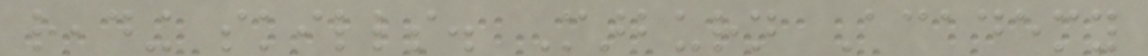reading skills. Marburn Academy
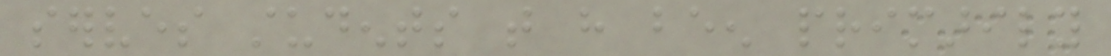serves students that have been primarily
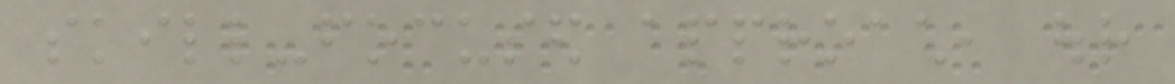skill-focused approach, our
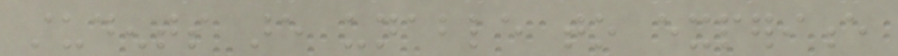students are unable to experience
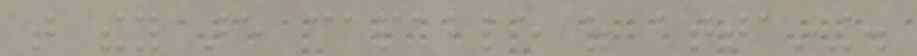that they are capable of attaining.
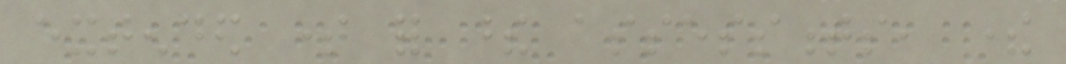extended time for these assessments, there
